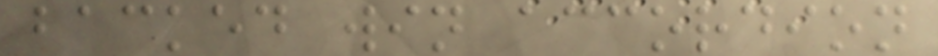backed win accordion
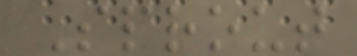Sprout
